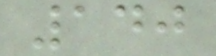140
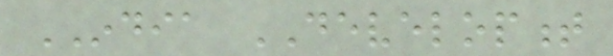INDIA DEVELOPMENT
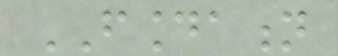FOUNDATION
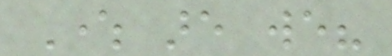Where are we?
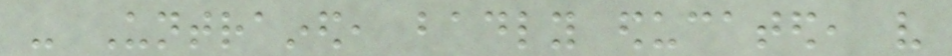- Untrained, badly educated, very
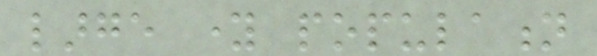large young population
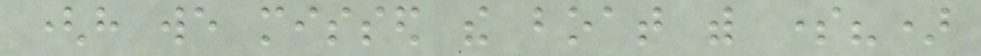(have we missed the boat with some?)
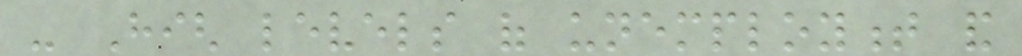- High levels of unemployment and
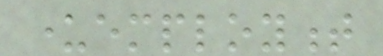underemployment
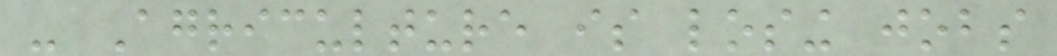- Agriculture is losing jobs
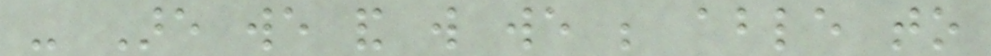- Are we and will we be able to
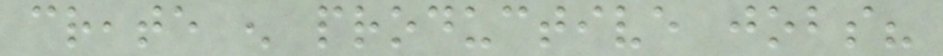create enough productive jobs?
